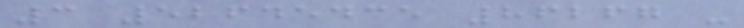3 52645435 86267 -
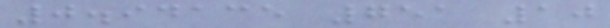0.94135 751 10
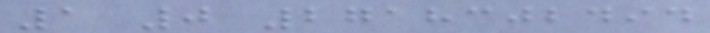1 0 2718302494
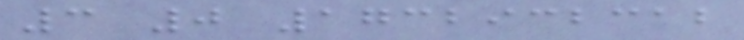3 0 1732932312
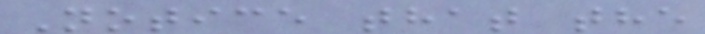Notice that the
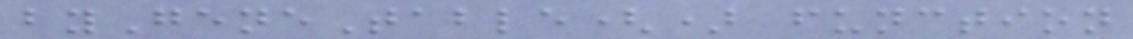byGeneTable() function
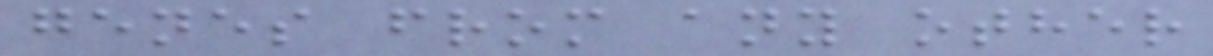genes from any other
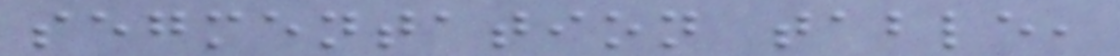segmentation table,
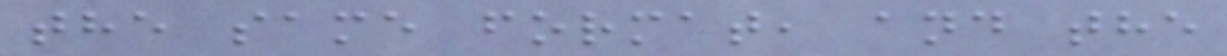the same format, and the
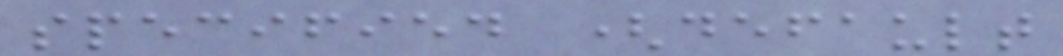specified (default
